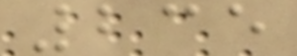235
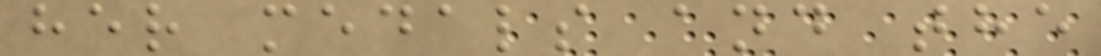her medals and the
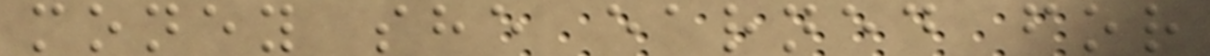money she earned for
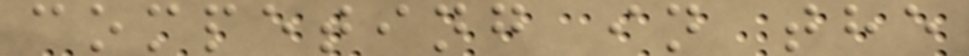competing in the
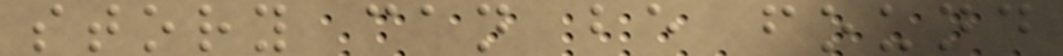story can be found
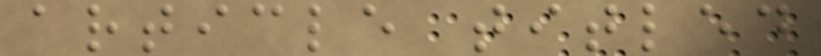article titled
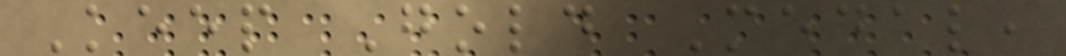Keep Gold Medal,
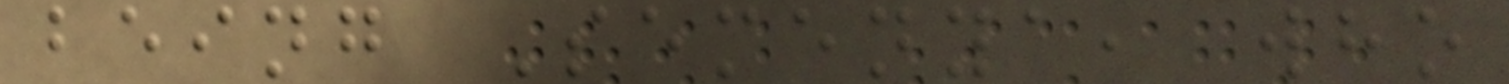being Semenya, who
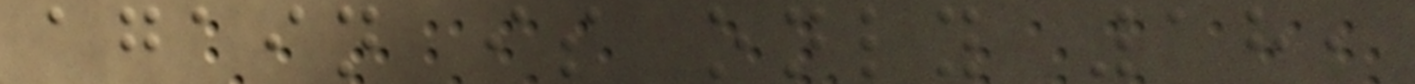again is only 18,
